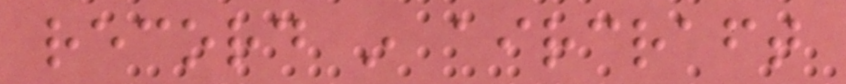record in aircraft
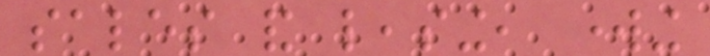sales and leasing, working
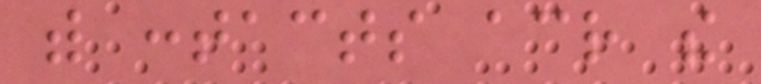with contacts across the
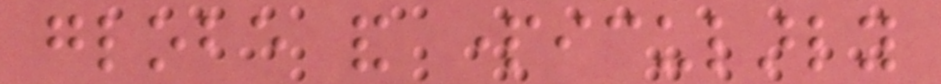globe and particularly
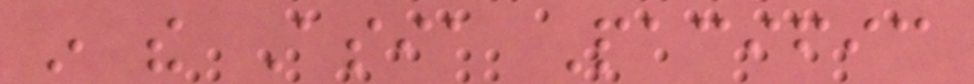in the Asia Pacific
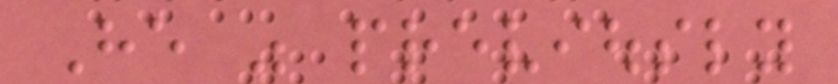He was previously
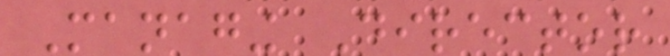Managing Director
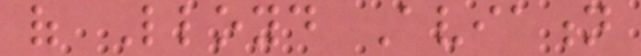of Lloyd Aviation
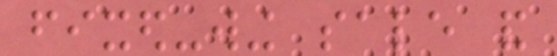fixed-wing sale and
